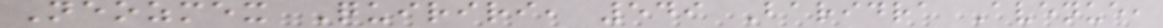Neozmex Quiriri, 549 Baridra Avenue,
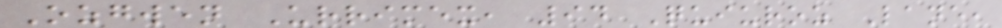Ozgwen Urrimex, 94 Quiuroz Lane,
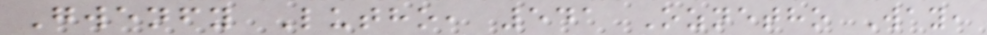Gwenfy Lutho, 541 Oznetho Way,
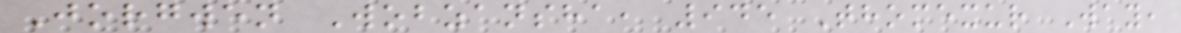Jorgwen Wobzansha, 945 Thomexur Way,
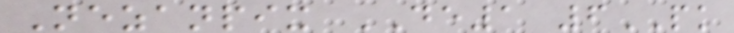Nezanpix DE1 6PK
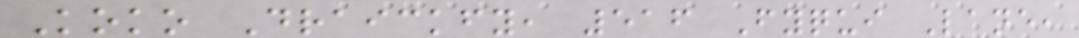Koko Draickfy, 516 Fyqui Lane,
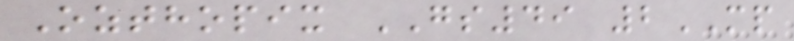Ozthopix GS49 2MP
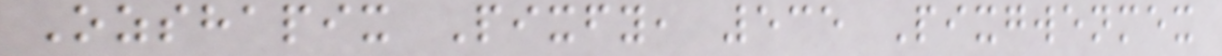Ozshapix Pixfy, 535 Pixgwenmex
